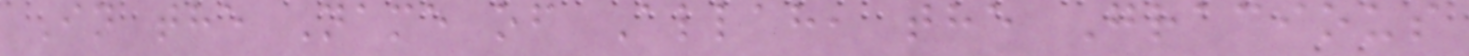In the Name of Allah, the Gracious
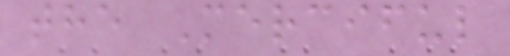the Merciful
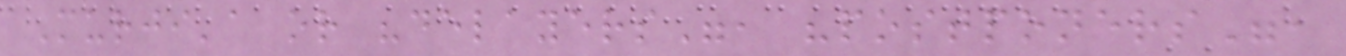Murji'a or "delayers", "postponers",
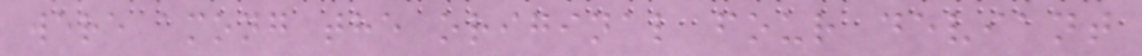were among the original four deviant
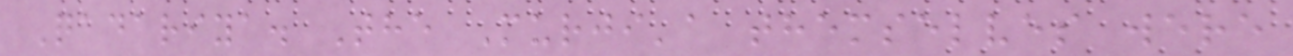Qadariya. The Murji'a themselves were
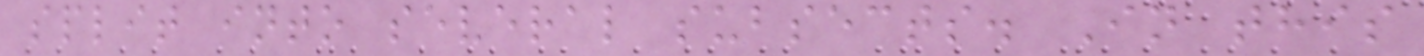split into several subsects. In this
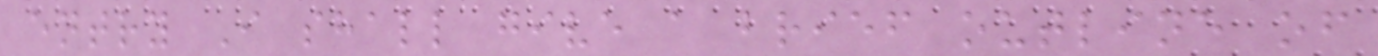entry I shall give a brief outline of
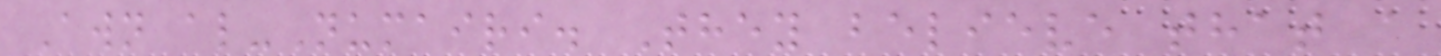Awn al-Numairi. They believe that a
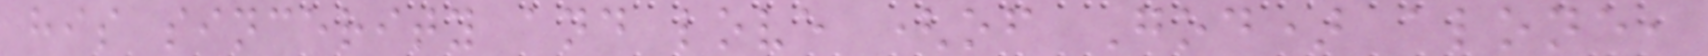his sincerity and love (of God) alone,
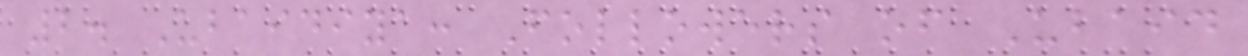2. Ubaidiya: Followers of Ubaid
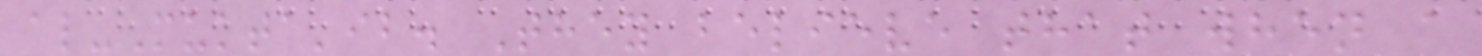al-Mukta'ib. They believe that when a
